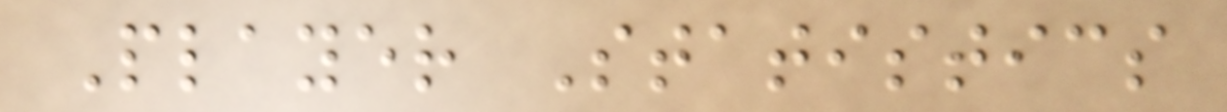Player Statistics
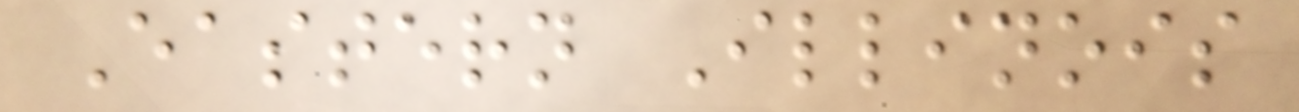Eastern Illinois
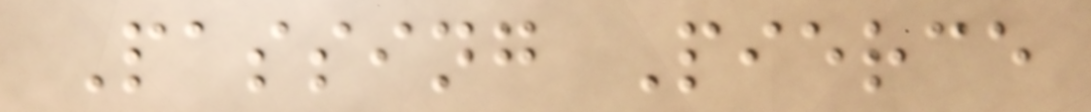Passing Pierce
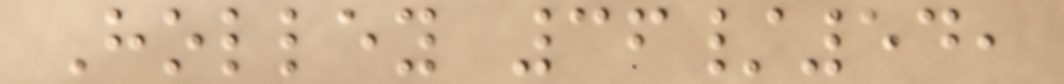Holley 36/54,
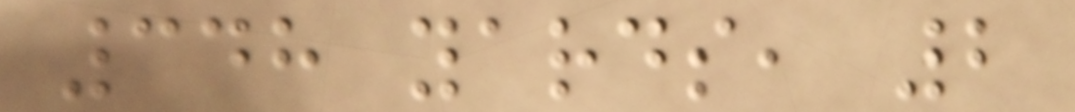348 yards, 2
